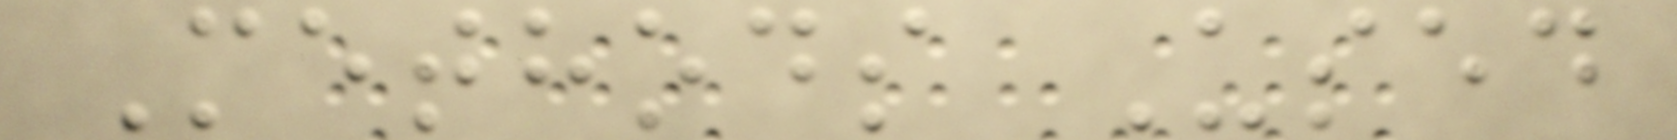Methods Used
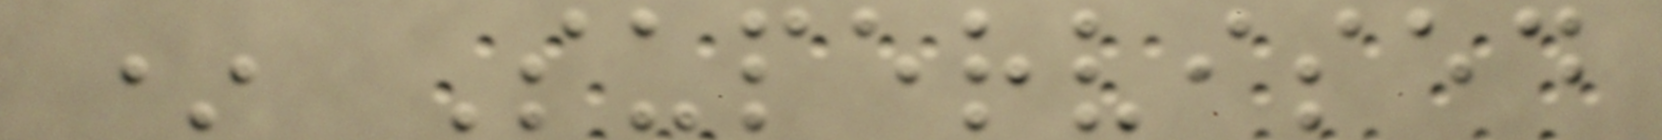* Supervised
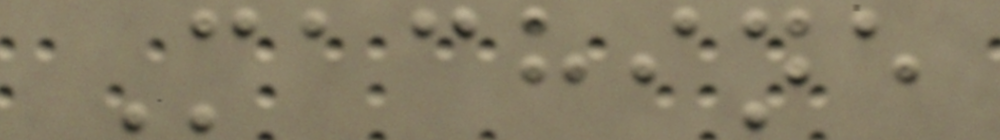Machine
